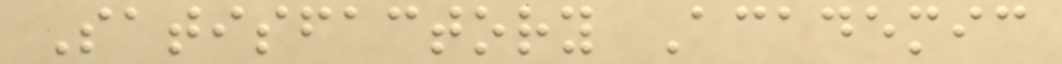Satisfactory Academic
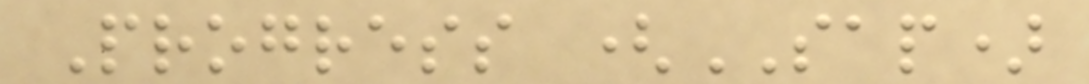Progress (SAP)
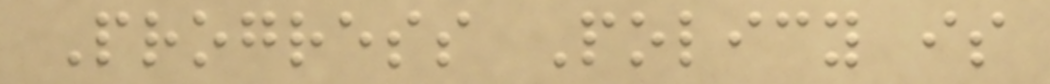Progress Policy is
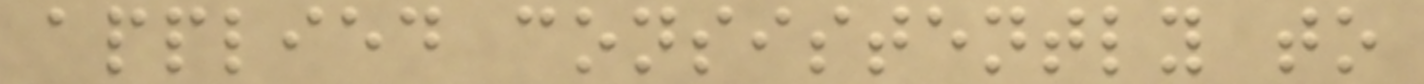applied consistently to
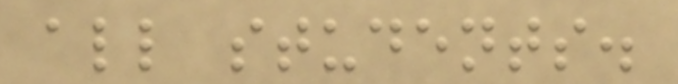all students.
